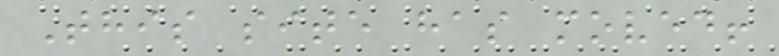This site has moved!
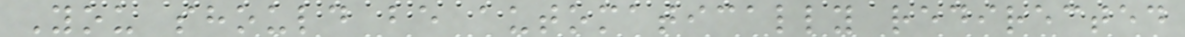You should be automatically redirected
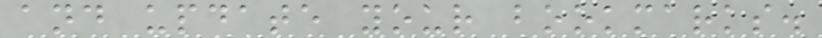and update your bookmarks.
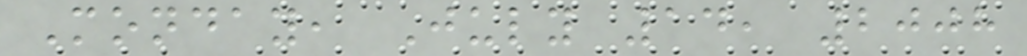Monday, July 14, 2008
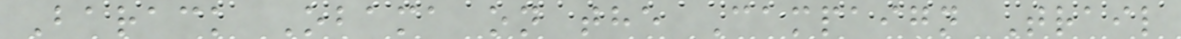Barack Obama on the Campaign Trail
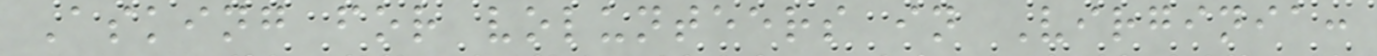Asking for volunteers in Virginia:
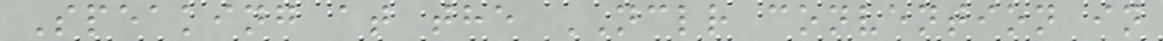Speaking at the NCLR convention in
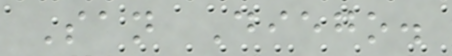San Diego.
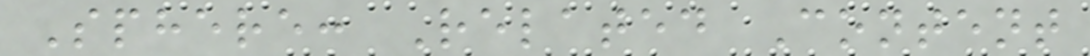Sphere: Related Content
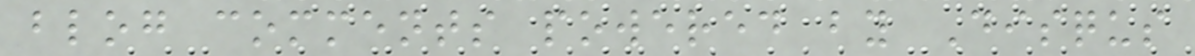blog comments powered by Disqus
